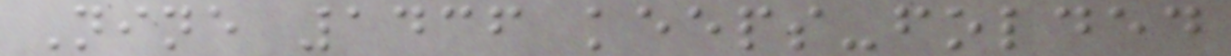Nine 1436 keeps-folded
